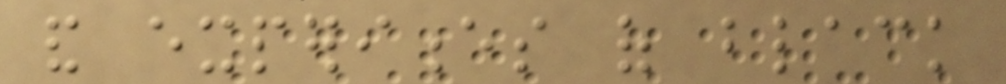and experiences of black
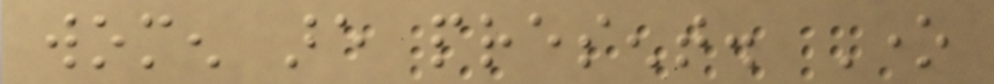women are present. One
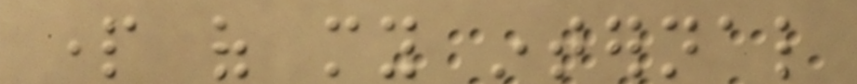part of my internal
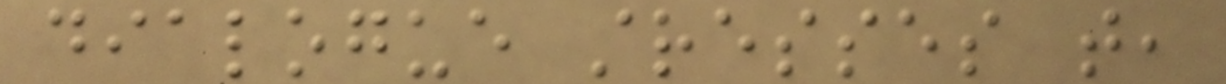dialogue stresses that,
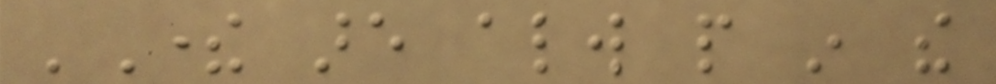'There are always people in the
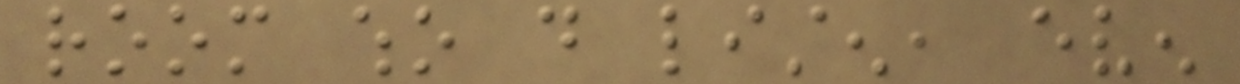room who do listen, even
